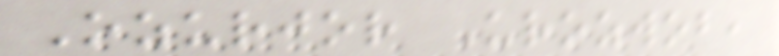Ozurjor Urozwob,
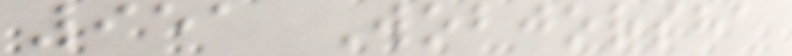951 Wobjorsha
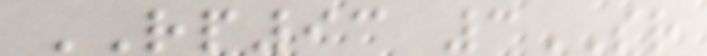RP93 3SR
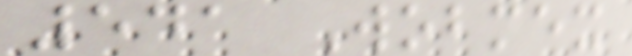541 Wobmex
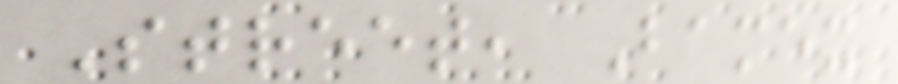Street, Bamex
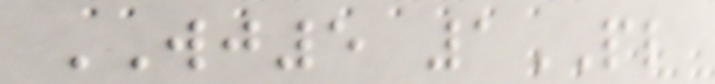WJ5 1PL
